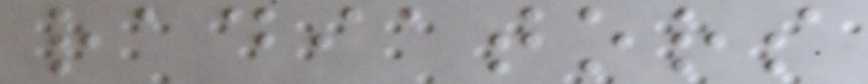radiators
